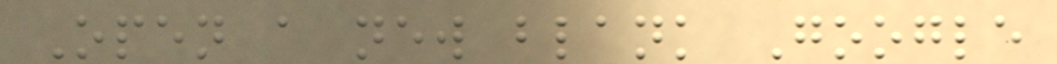Open a new blank Google
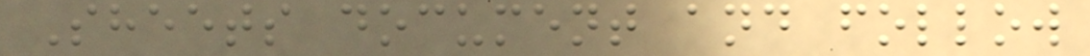Sheets document and follow
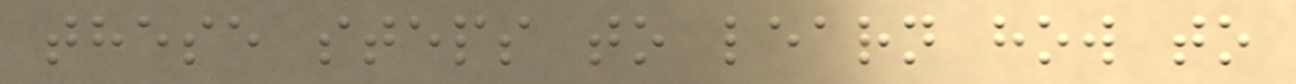these steps to learn how to
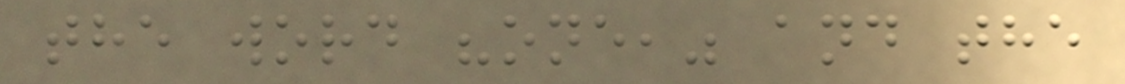the word "one," and the
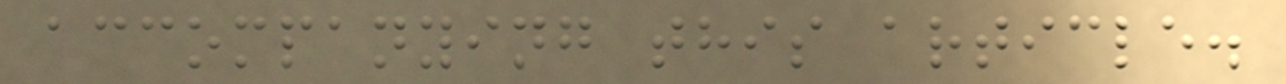accompanying this article.
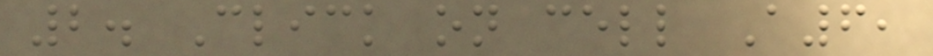2. Click on cell A6,
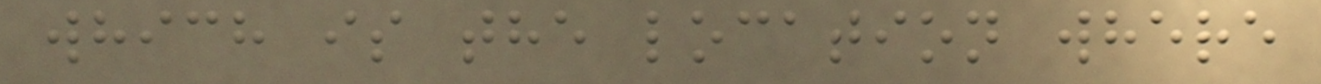which is the location where
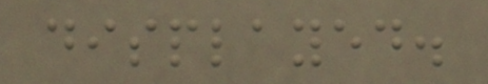displayed.
